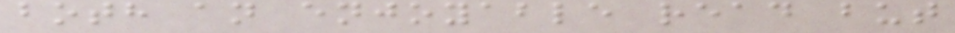both an enjoyable read but
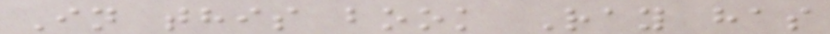In this book Ray has
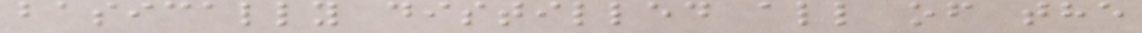basically distilled all of the
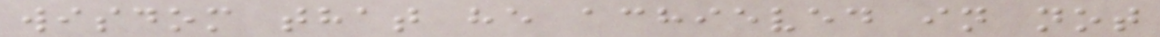wisdom that he achieved in not
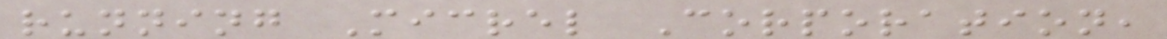running Micrel Corporation,
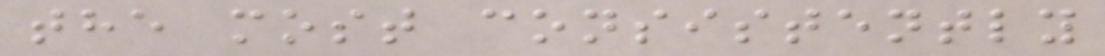the most consistently
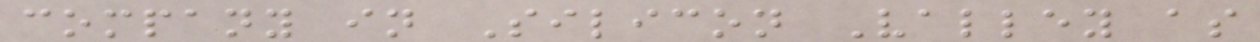company in Silicon Valley as
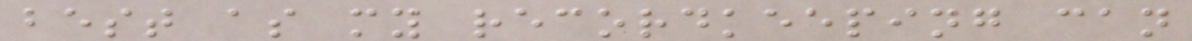best as my recordkeeping can
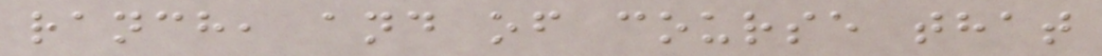ranch, and of course that
